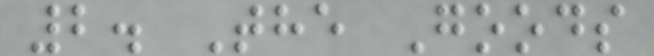2. The Goods
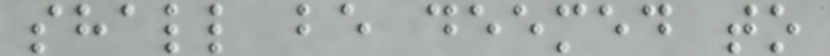shall be deemed to
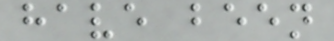have been
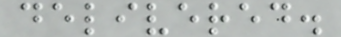delivered.
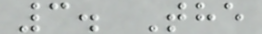3. The
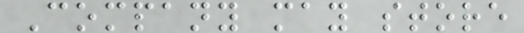Company may store
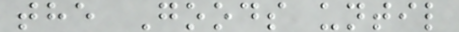the Goods until
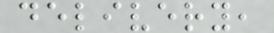delivery,
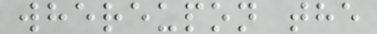whereupon the
